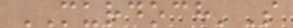MURDOCH'S
